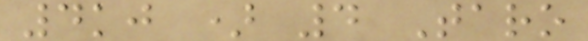4kj ) 4 Taro
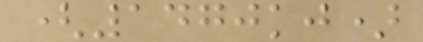(1470kj)
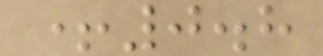+0.8
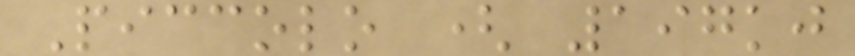Piccolo ( 197kj
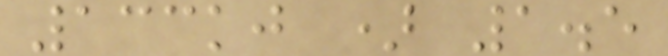133kj ) 1.5
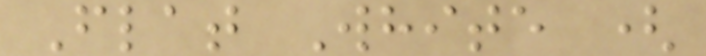Flat White (
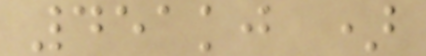451kj )
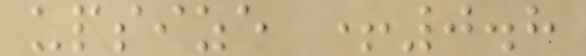upsize +0.8
